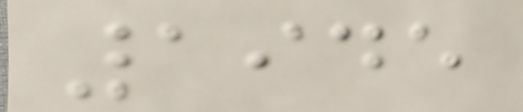1945
